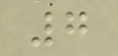7
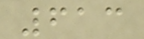613
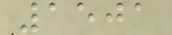1501
